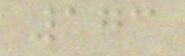173
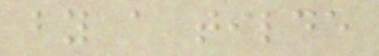by a tilde
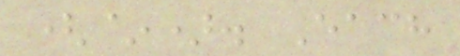(~). Each
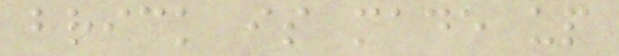brick is made up
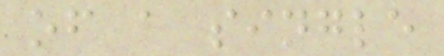of a single
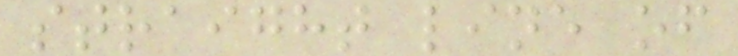straight line of
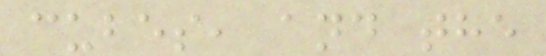cubes, and the
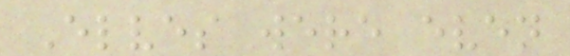Elves were even
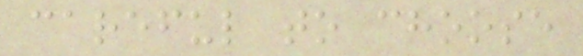careful to choose
